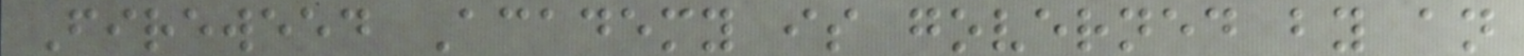Fireweed Academy is governed by an
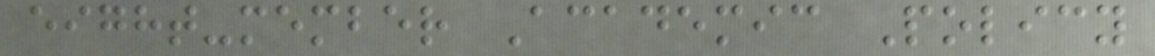eight-member Academic Policy
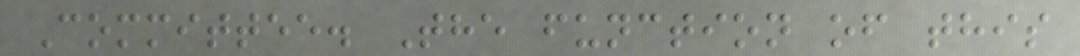Committee. The function of this
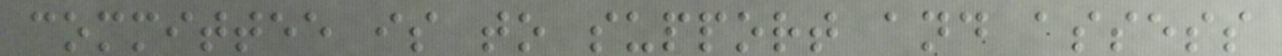committee is to support and assess
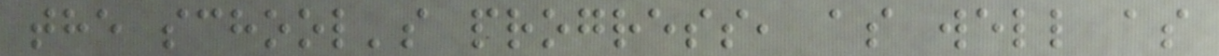the school's progress, as well as
